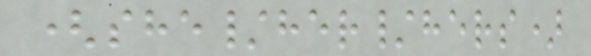(she/her/hers)
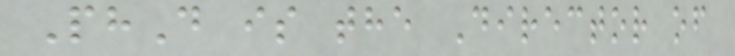PhD is the Director of
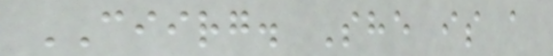CIIRG. She is a
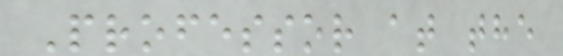Professor at the
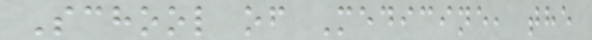School of Medicine, the
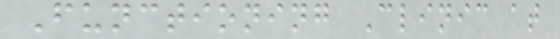Functioning Clinic at
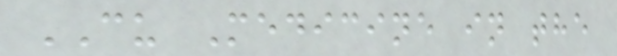CU Medicine in the
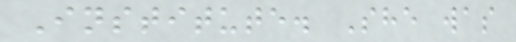Institute. She was
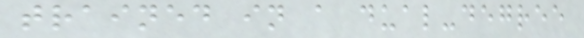trained in a dual-degree
